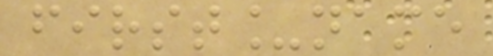first_name
